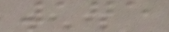175
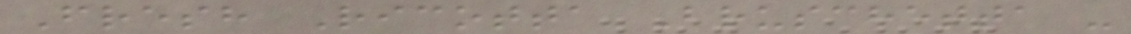Fresh Ricotta Bruschetta -
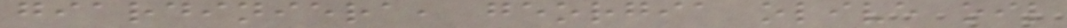giardiniera, georgia olive oil
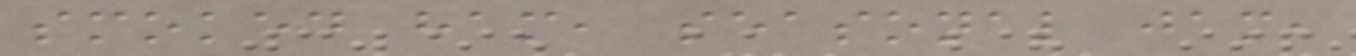smoked ham, seasonal jam,
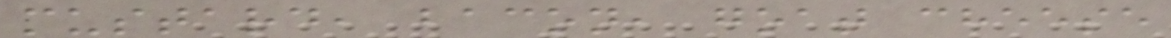mustard, bacon, goat cheese
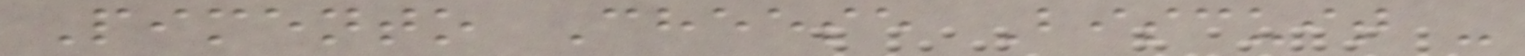Pimento Cheese Biscuit -
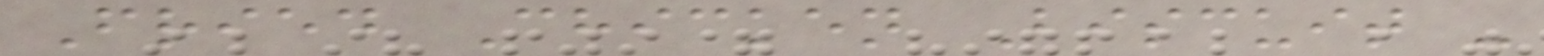Fried Chicken Biscuit -
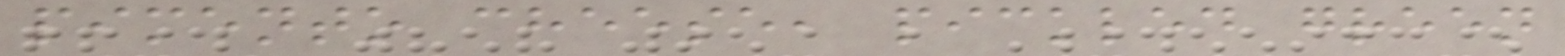pimento cheese, pickled green
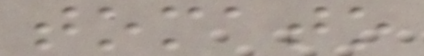tomato
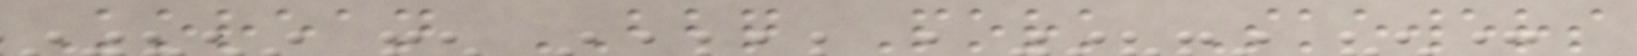Korean BBQ Pork Skewers
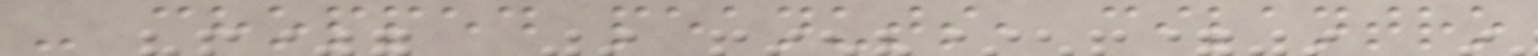- chopped peanuts, cilantro
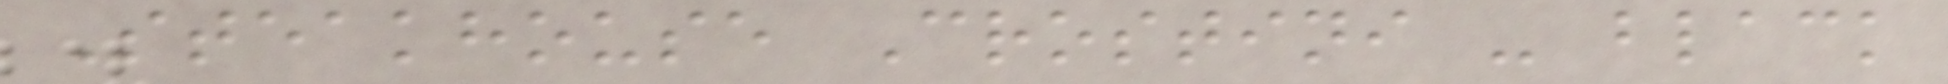Steakhouse Crostini - black
